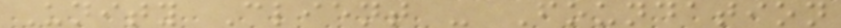Unity Client - Foundation
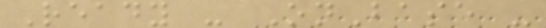Ready - OnBase -
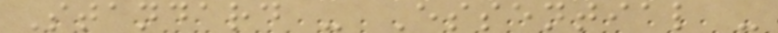Standard - Essential -
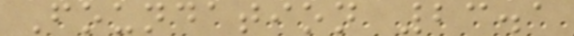Foundation 23.1
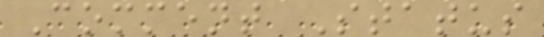Comment Status
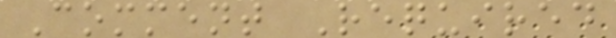Comment Required
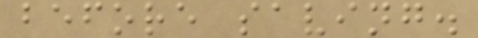before saving.
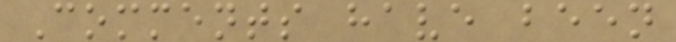Comments have been
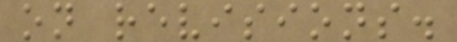on revisions.
